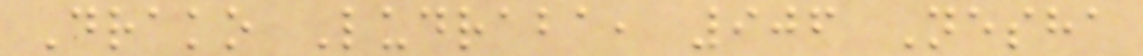Drako Ludraba, 906 Nesha
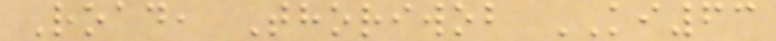Road, Thoriwob KI63
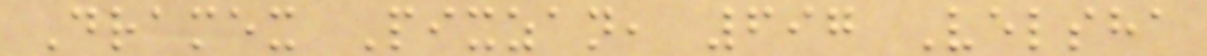Dramex Pixzan, 697 Velsha
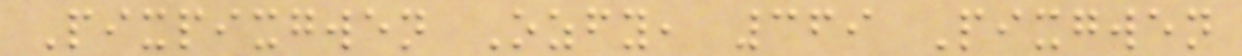Pixpixgwen Ozfy, 369 Pixgwen
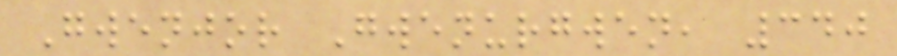Gwenjor Gwenurgwen, 340
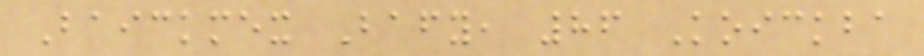Baickmex Bafy, 86 Koickba
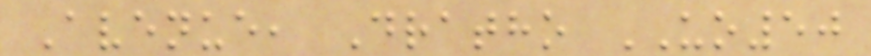Avenue, Dratho UO50
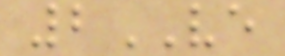2VE
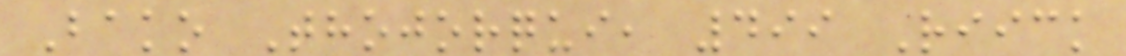Bako Thojorqui, 499 Riick
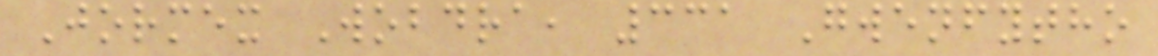Jormex Wobdra, 331 Gwenfytho
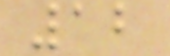12
